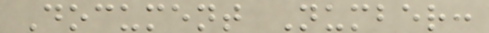Document Number:
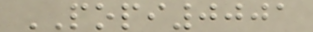POPI0001
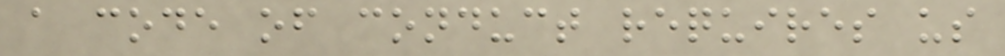a code of conduct requires us
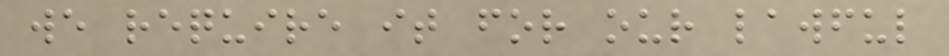we require it for our lawful
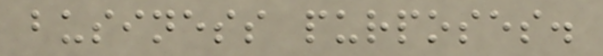business purposes.
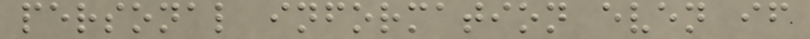personal information even if
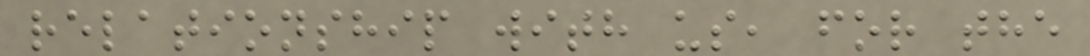relationship with us, for the
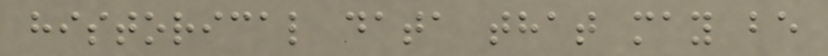historical data that may be
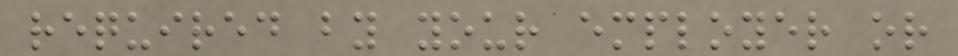required by your employer or
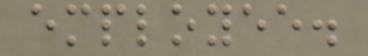employee.
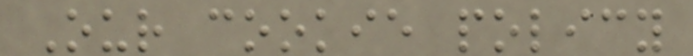Our cookie policy
